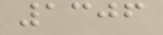1306
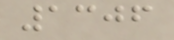1306
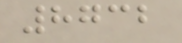8732
